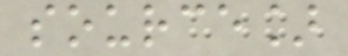source]
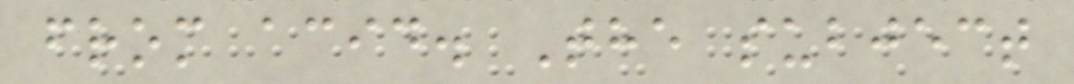from acid. The subject
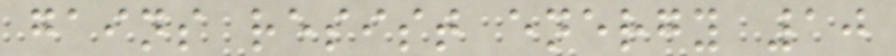gains resist energy 10
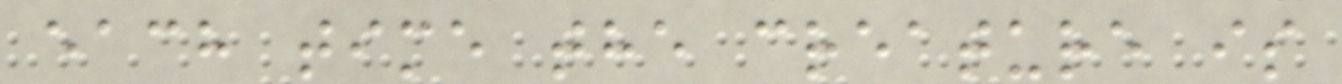each time the creature is
